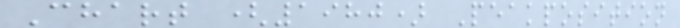Chart (1980) Peakposition
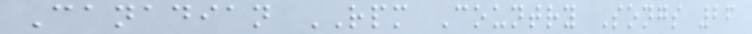Canadian RPM Country Songs 26
